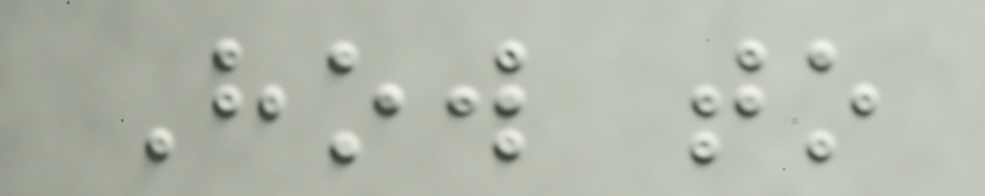How to
